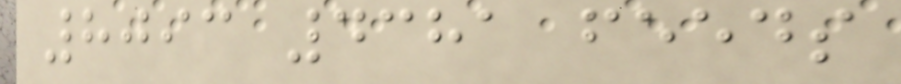8093 4381 feeds
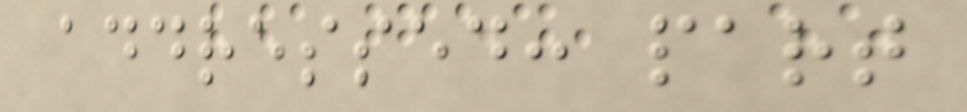addressed: part
